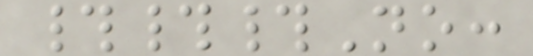###No:
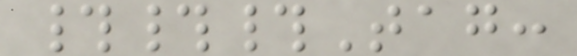###Tag:
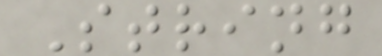String
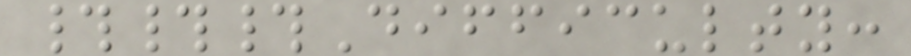###Difficulty:
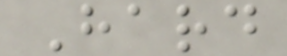Hard
